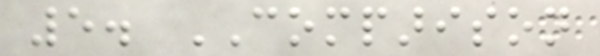5. COMPARISON
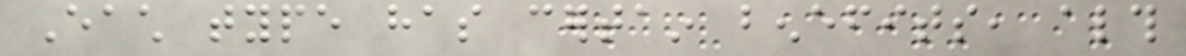Each type has certain benefits, although
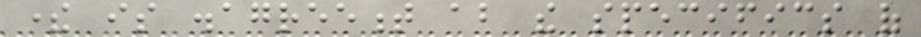there is disagreement about the specifics of
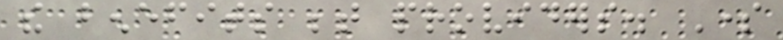the benefits between providers. Some
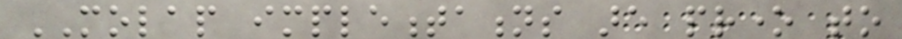MOLAP implementations are prone to
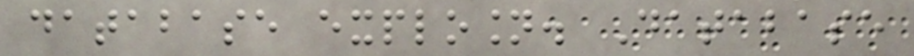database explosion. Database
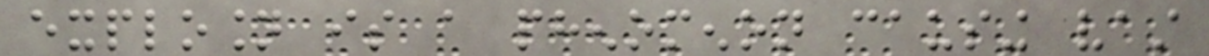explosion is a phenomenon causing vast
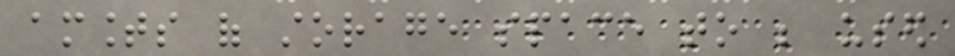amounts of storage space to be used
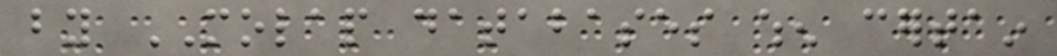by MOLAP databases when certain
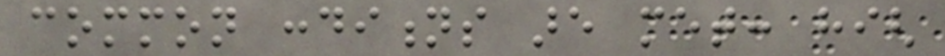common conditions are met: high
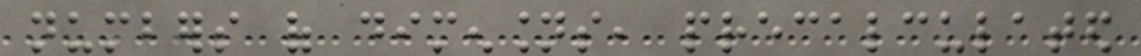numbers of dimensions, precalculated
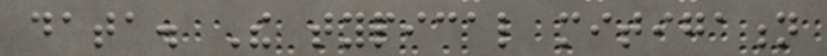data. The typical mitigation
